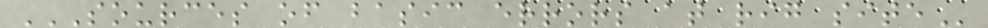SOURCES OF BASIC ERRORS AT RIG SITE
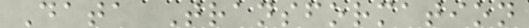Data Transformation
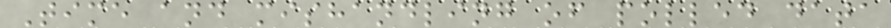Time and mishandling of polled data
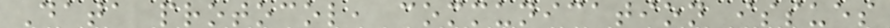Data protocol, communication issues
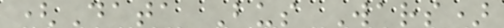(Data Bus Wars)
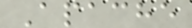Apache
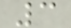3
